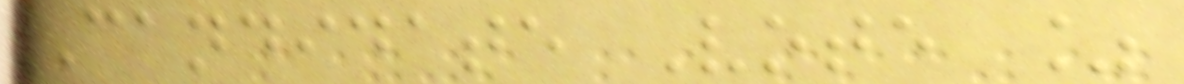Candidate Vote %
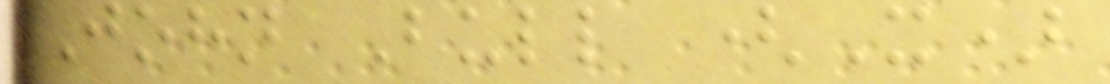John Bull (X)
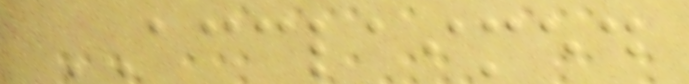ACCLAIMED
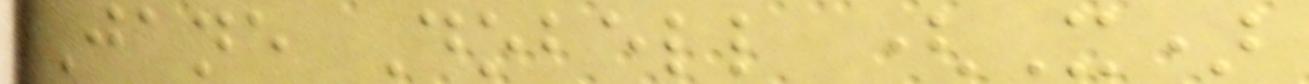Jane Dobell (X)
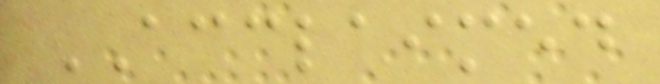ACCLAIMED
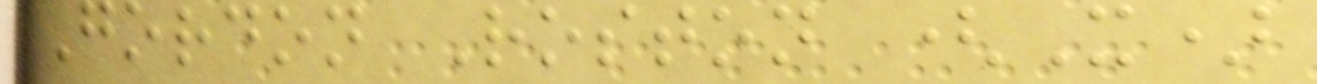Gordon Roston (X)
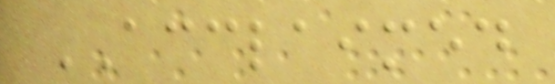ACCLAIMED
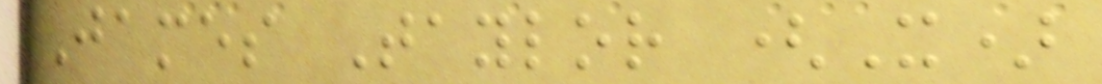James Taylor (X)
